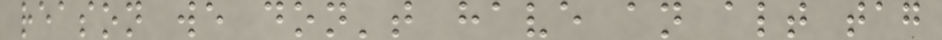reason we don't have an alt tag
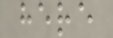here
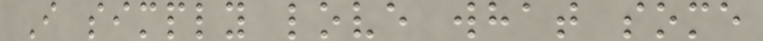I simply love what some
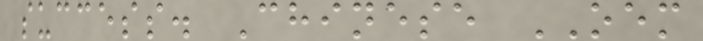success. Chinese OEM
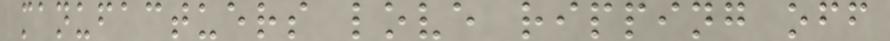manufactuers love ripping off
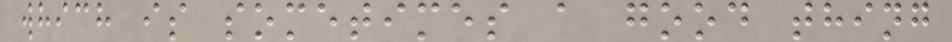which is sometimes a good thing
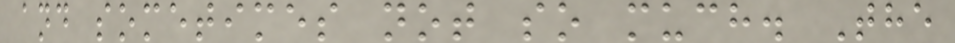and sometimes not so much. The
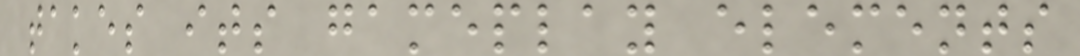takes its gameplay elements
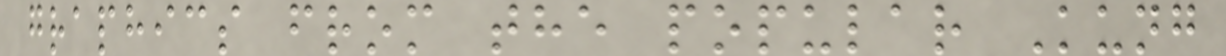graphics from the popular Kung
